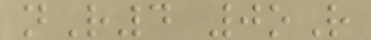nR4 0oR
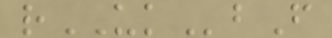rUKbF
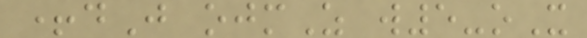+dJ ojmZ w5-oX
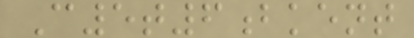C5t6bkent
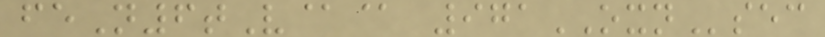feN6tV@@ 971OXNsec
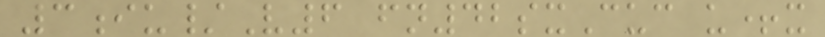3iu/V6 fn42sxCuc u+x
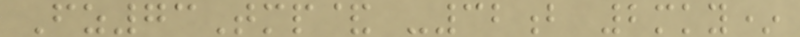Fz73Tmp& -32b 2mky*
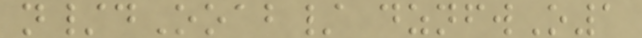n/dOoab/ dznfwO1
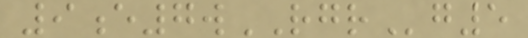9e7wRGRg5
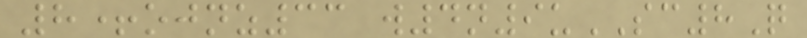8+ojnz33 w4n9uSC8Q
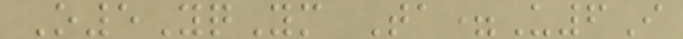O5YqYm Ta=U6I
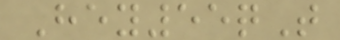Hey55qT
